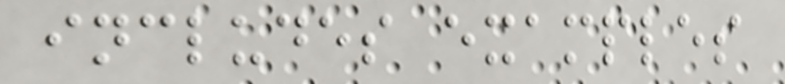includes examples
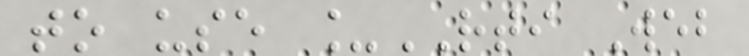to use _RTI Web
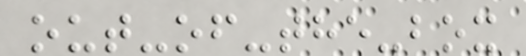out-of-the-box
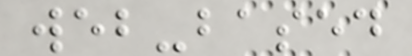web-based
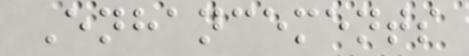Enhancements
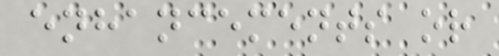enhancements or
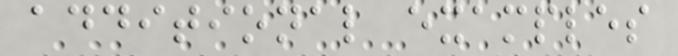additional examples
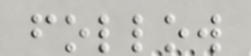follow
